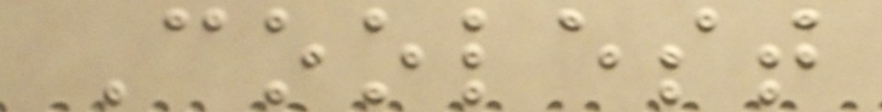Coolest
